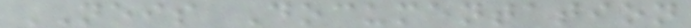NEIS Documentation
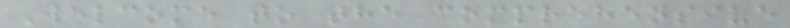Welcome to the comprehensive
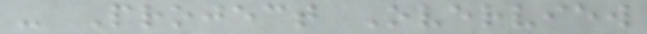- Project Overview
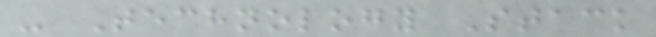- Technology Stack
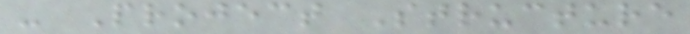- Project Structure
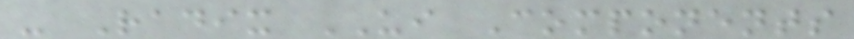- Radix UI Components
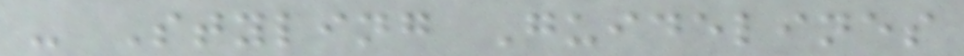- Styling Guidelines
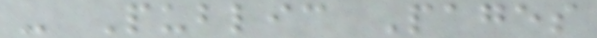- Public Pages
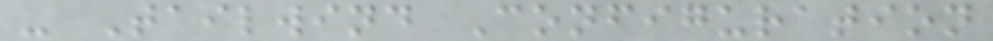- Tailwind Configuration
